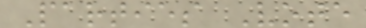Parties Vote
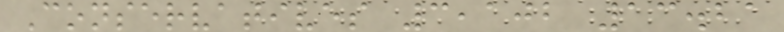Conservatives 3,102 13.21
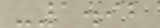-1.92
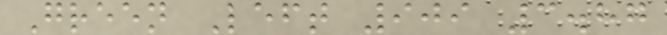Green Left 909 3.87
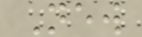New
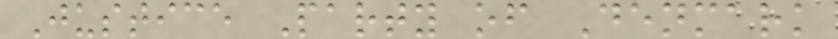Justice Party of Denmark
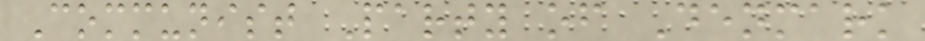Communist Party of Denmark
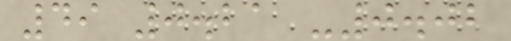49 0.21 -0.02
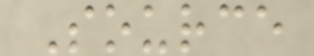Source
